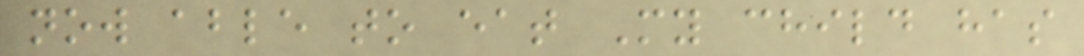now able to eat My child has
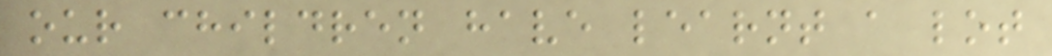our children have learnt a lot
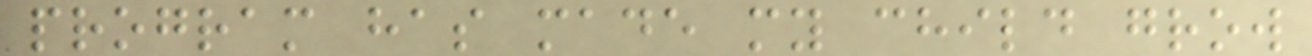program has made my child grow
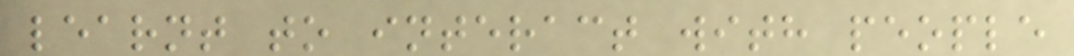learnt to interact with people
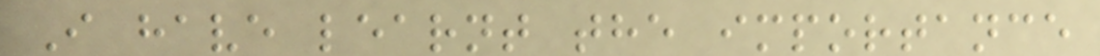I have learnt the importance
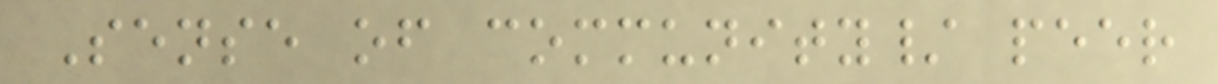Sense of community/ peer
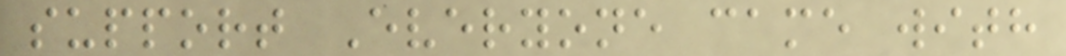support Everyone came with
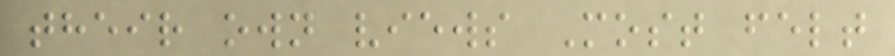their own views Most felt
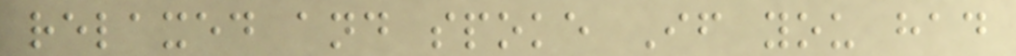relaxed and spoke If you had
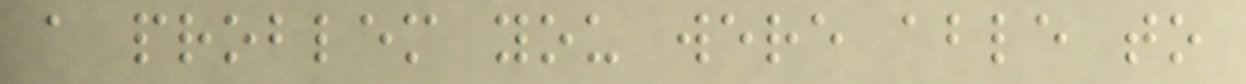a problem you were able to
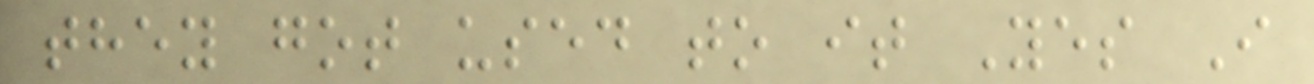they got used to it Yes I
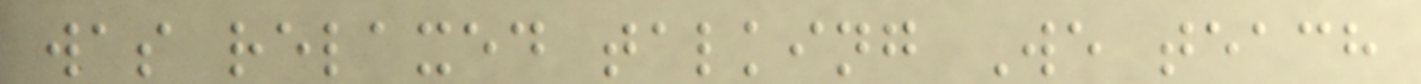was relaxed talking We teach
